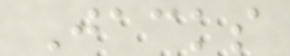Jacks
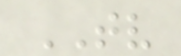TV
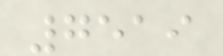7519
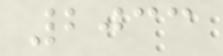2033
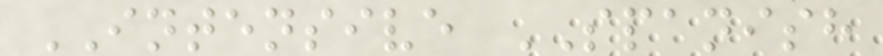INTENSIVE SPANISH
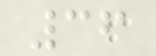36
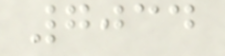7034
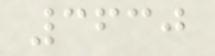3630
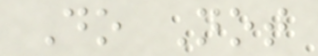Do Not
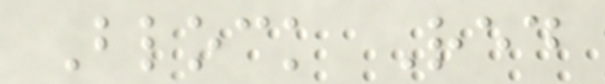Block Red
